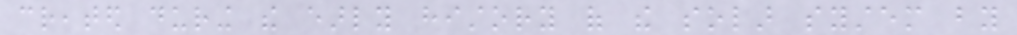created during the early history of the solar system by
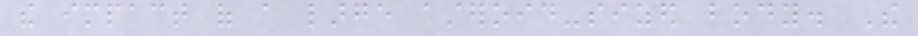the impact of a large asteroid-sized body. The
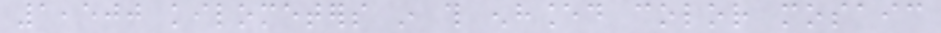1,500 kilometers in this enhanced color mosaic
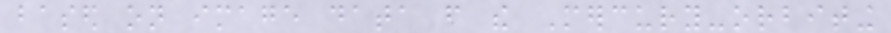based on image data from the Mercury-orbiting
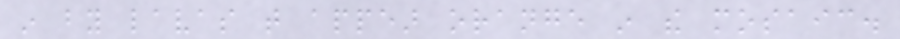in by lavas that appear orange in the mosaic.
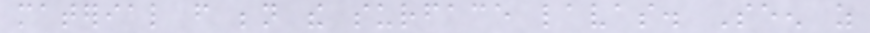material from beneath the surface lavas. Seen as
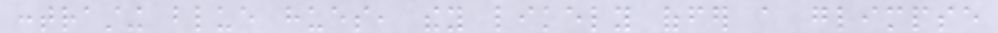contrasting blue hues, they likely offer a glimpse
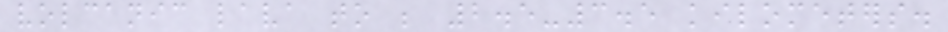volcanic lava to be 2.5-3.5 kilometers.
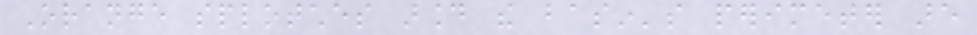Orange splotches around the basin's perimeter are
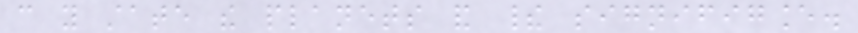can you state the planets and their signifigance.
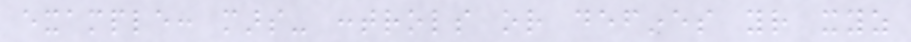example: mars- controls or defines your xyz
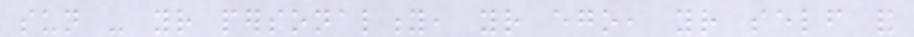sun - your personality, your ego, your self and
